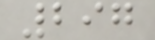297
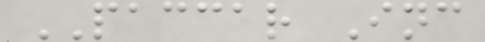PACCAR Inc
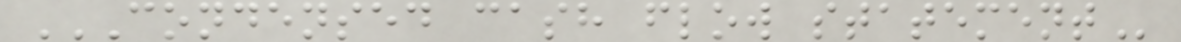CONDENSED CASH FLOW STATEMENT
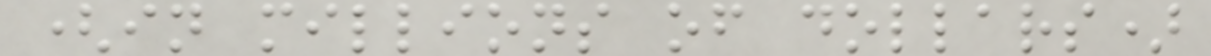(in millions of dollars)
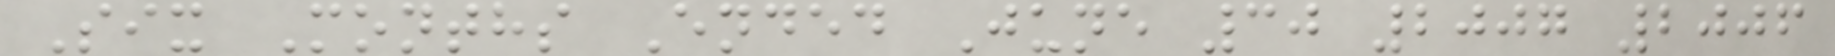Six Months Ended June 30 2007 2006
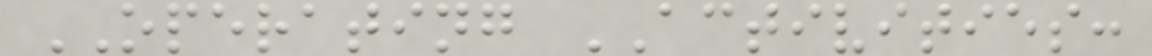OPERATING ACTIVITIES:
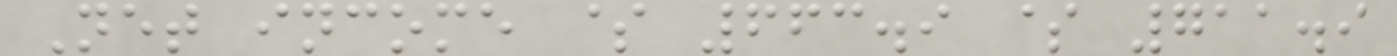Net income $ 663.9 $ 711.9
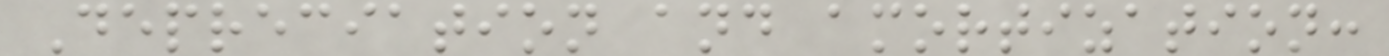Depreciation and amortization:
